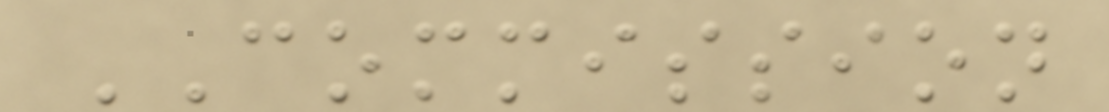COMMISSION
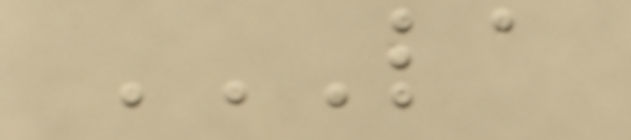LA
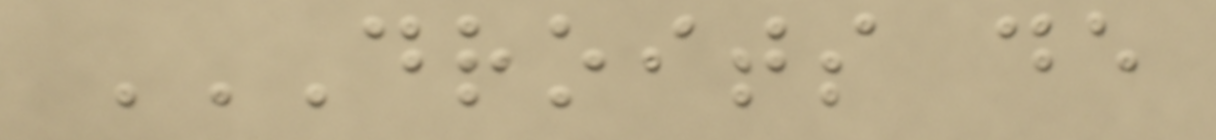DROITS DE
